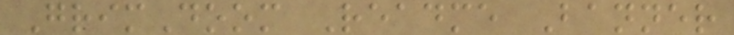GrimDoom Readme Banner
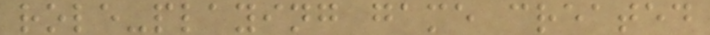role-playing game created
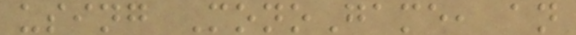using MonoGame, an
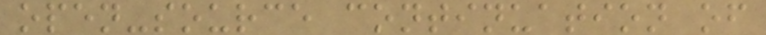open-source continuation of
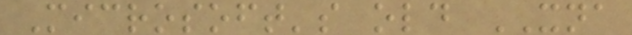Microsoft's old XNA
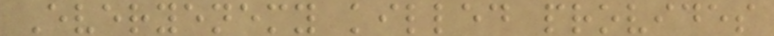Everyenemy killed provides
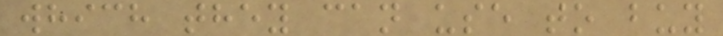which they can use to buy
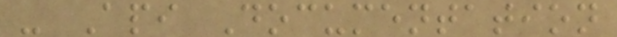- Api Documentation
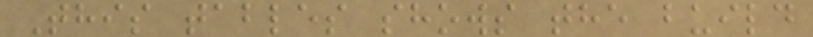This tables shows the build
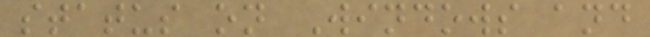status on Windows and
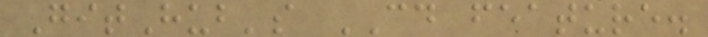GitHub's CD feature.
